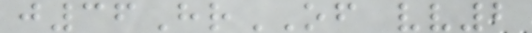j36HrOF vv2
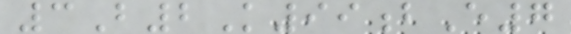3B2K99bE7
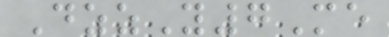DzzY7Me
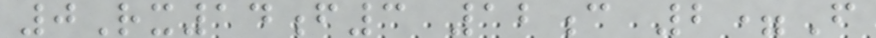0Rx14f3 12c 2=F
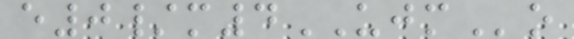e0/m4UJMo
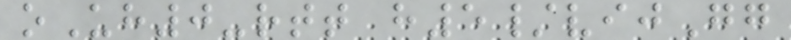oUh0-rtt h5/vijGg
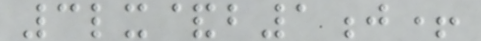3lx&b1j+
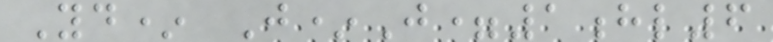Yd* J*J=1hl6
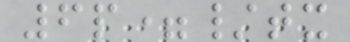6p=/tx
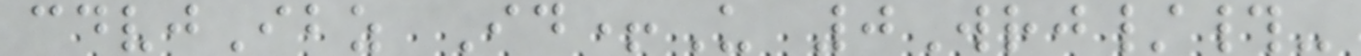cdvjIbz Id+U 0Wrj/#-
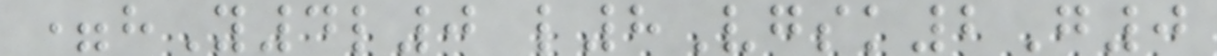=hY4l0 l8Vgsk2G0
